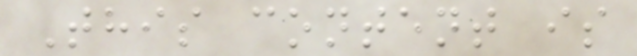This content is
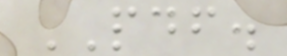PDF.
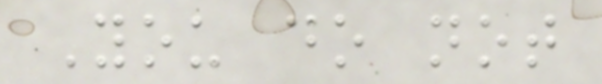You do not
